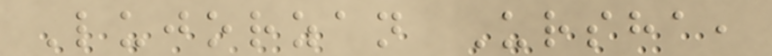Lujorzan Ursha,
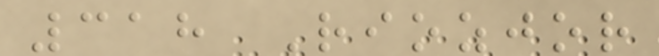318 Riozjor
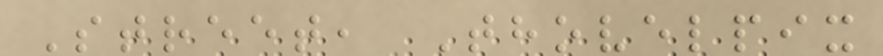Street, Thovelpix
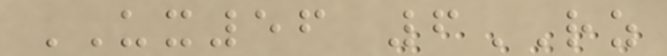UX56 6RZ
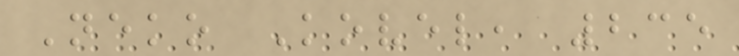Neko Kovel, 235
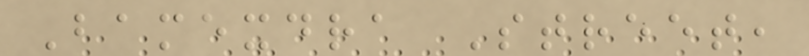Bamexdra Street,
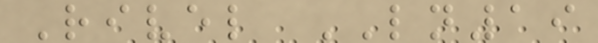Rivel LN19
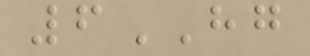6HG
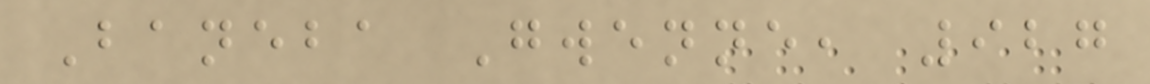Baneba Gwenne, 927
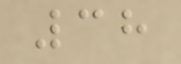38
